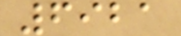6921
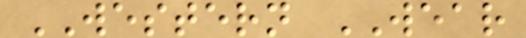WESTERN WEAR
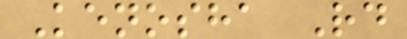Kenosha Rd
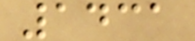1431
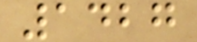1427
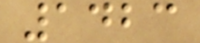1423
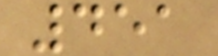451
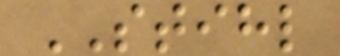STIHL
